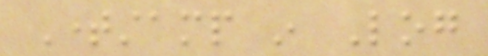Timestamp in Log
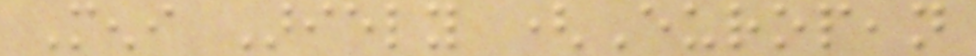Meni Ariely (European
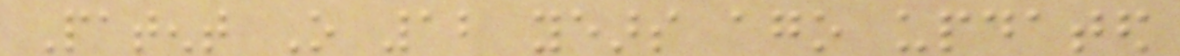Patent O 12 years ago updated
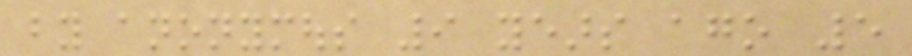by anonymous 9 years ago 5
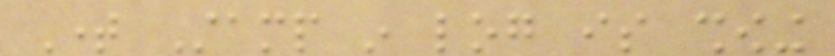Time Stamp in log is showing
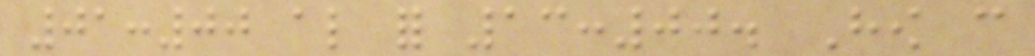01:00 also for 13:00. How can
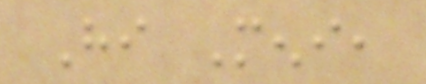Hi Meni,
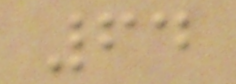64
